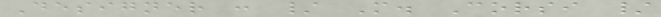Designer : / M. Corsi /
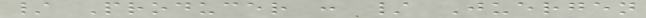/ Producer : / Juergen
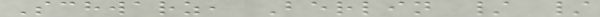Schwarz, Berlin / /
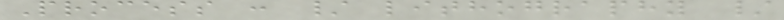Process : / lithography /
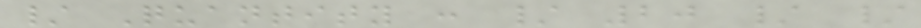/ Quantity : / 20 / /
